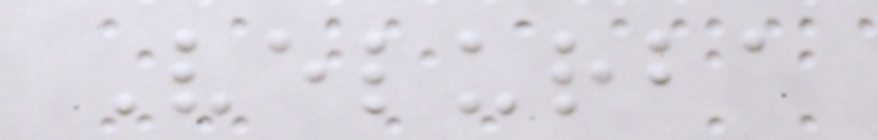Velurba
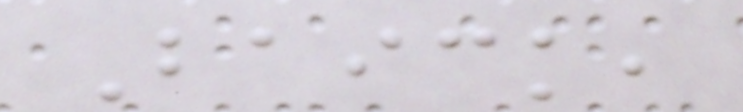Baick,
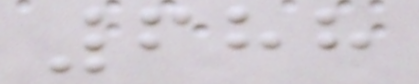688
